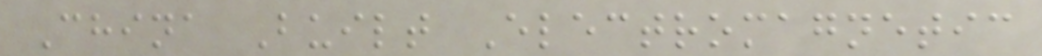China Built Electromagnetic
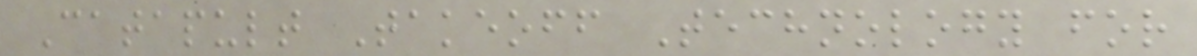Catapult Takeoff Technology for
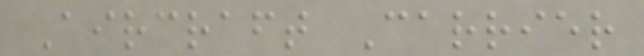Aircraft Carrier
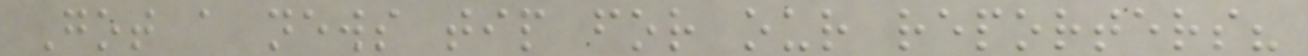Got a news tip for our reporters?
